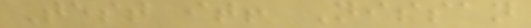Test it! Nissan
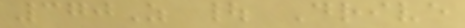370Z | Drive
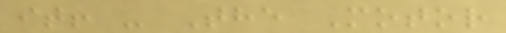it! - The Motor
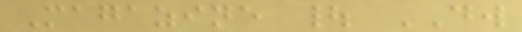Magazine | DW
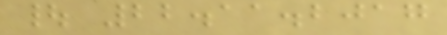| 22.11.2017
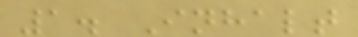1. Inhalt
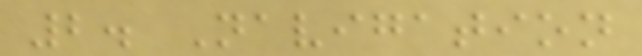2. Navigation
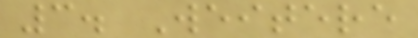3. Weitere
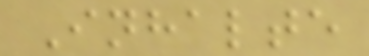Inhalte
